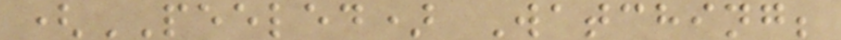(PEELED) Watching;
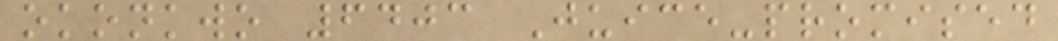okonkwo 6403 Juice-promised
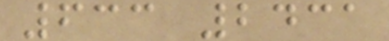633 2431
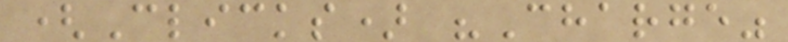(Clicks) "Charge"
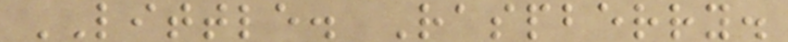LITTLE. Raspberry.
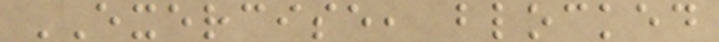EXERCISE, blocked
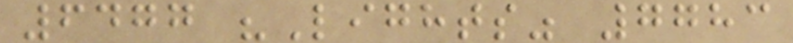6477 "Lights" 7783
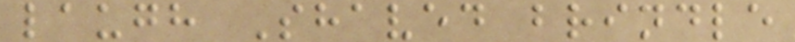laugh Shaved brindle
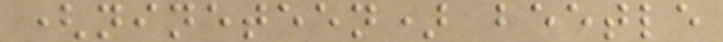(nineteen) beetle
